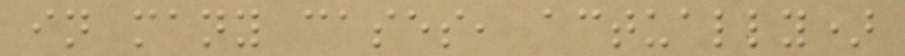in many cases, actually)
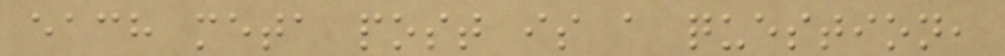each meta post is a question,
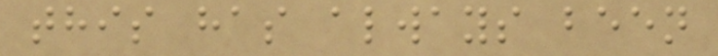this has always been
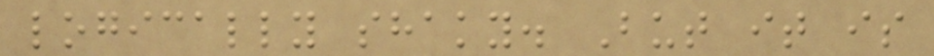logically shaky. But it is
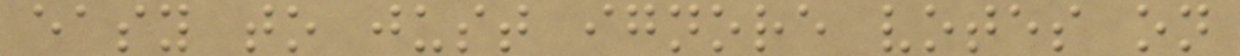easy to just ignore votes on
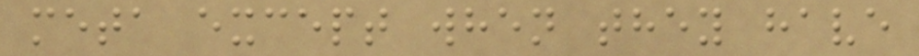meta except when they have
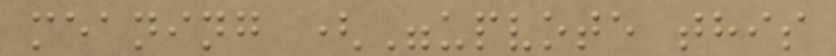meaning ("upvote this
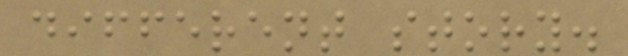different story.
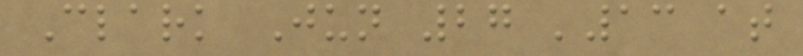Clark Jun 27 '13 at
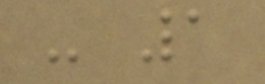- 1
